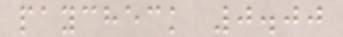paycheck 0.00
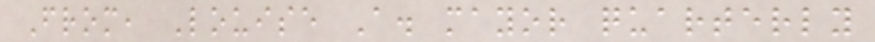From, Louise A. mayor quarterly
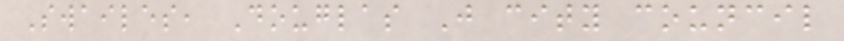Swailes, Douglas J city council
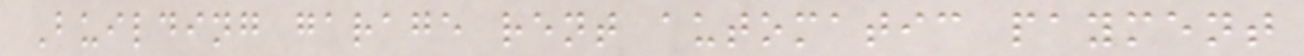Building garage rent automatic payment
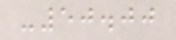-50.00
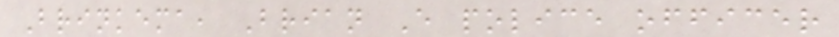Brinkema, Brian E police officer
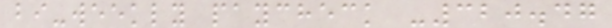bi-weekly paycheck -320.47
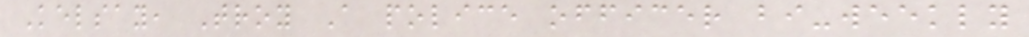Kelsay, Troy A police officer bi-weekly
